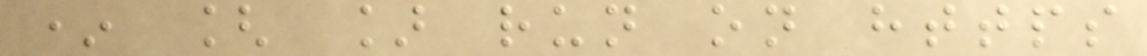* [ ] run on https
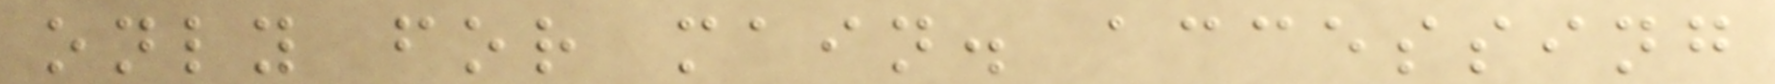only for main. accessing
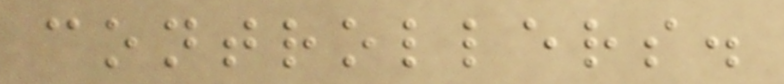controllers.
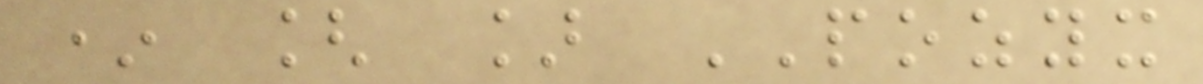* [ ] POZYX
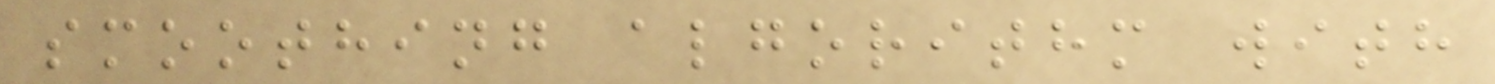smoothing algorithm with
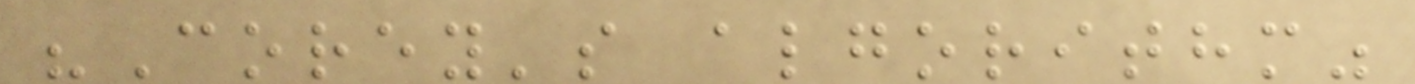"Corey's algorithm"
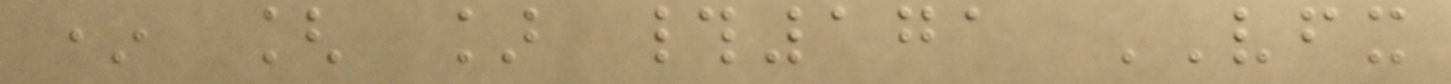* [ ] #171 VFX
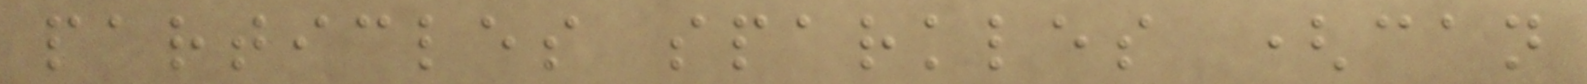particles sparkles (can
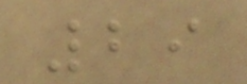29
